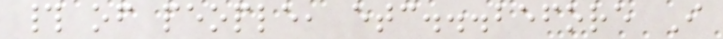# of people, etc...before I
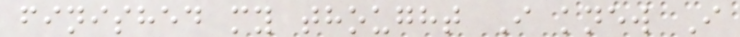finished my thought I knew I
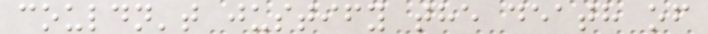couldn't justify the death of
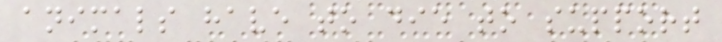animals have to die to support
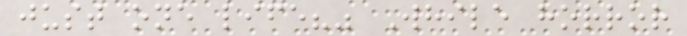just one life?" While horror
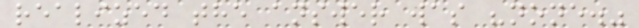realized the answer was "none."
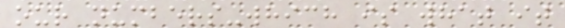our numbers-which is what it
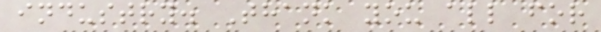industry. Thank you all for
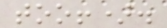too!).
